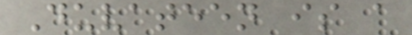Duvateen is a
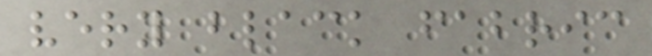very black fabric
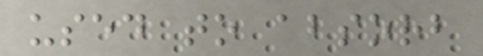used to absorb
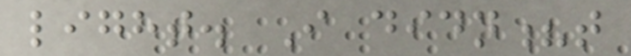light. I didn?t
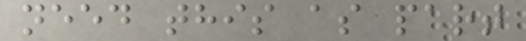need this as part
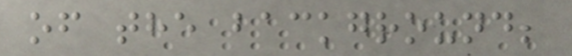of the background;
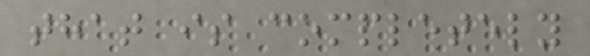that is completely
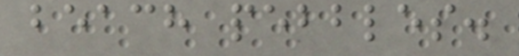beach pebbles.
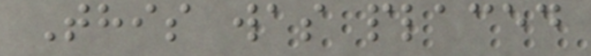This was placed
